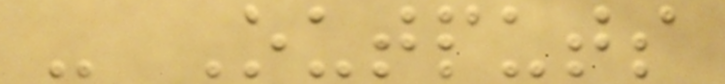- Outputs
